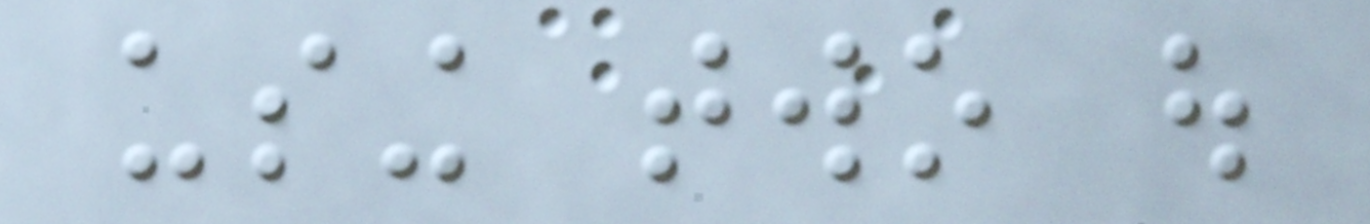using two out
